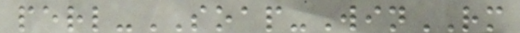perl-SOAP-WinRM
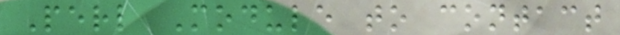Perl Module to contact
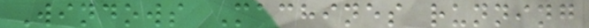Windows Machines running
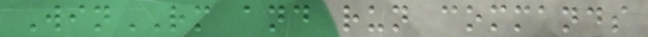WinRM and run commands
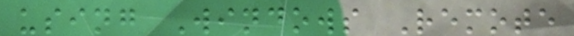using Windows Remote
